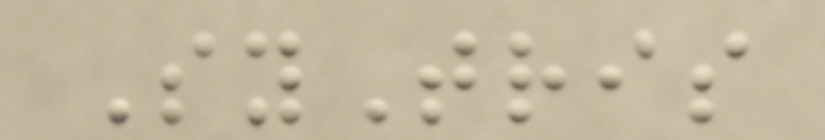SyTris
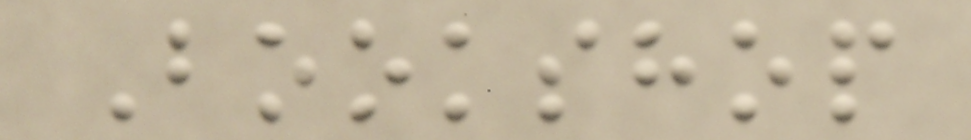Bookshop
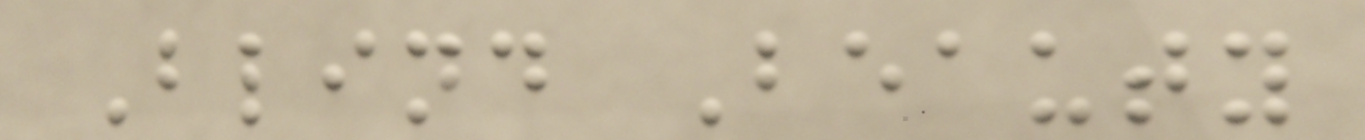Blind Beauty
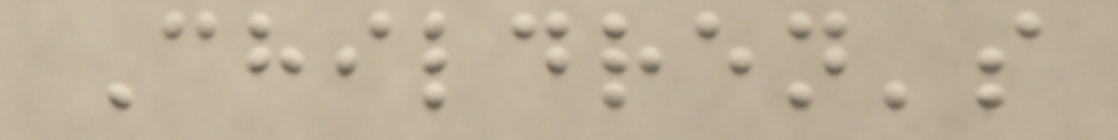Children's
